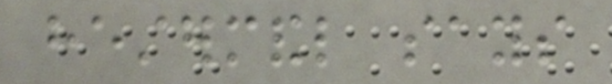hestermandl says
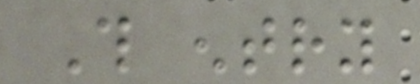This entry
